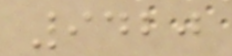9420
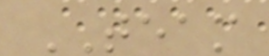TEAM
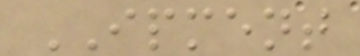IPMENT
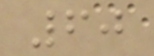60
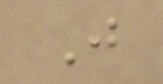J
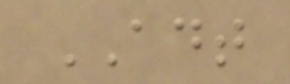ADT
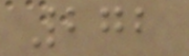272
